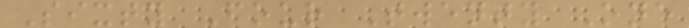Sixty Four Twenty One
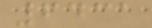6431
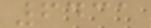6431
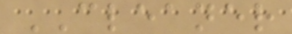CLEANER
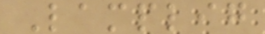Lamplig
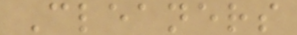Cleaners
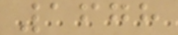1678
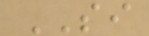SI
